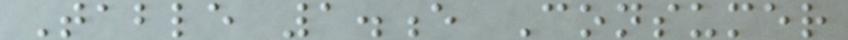Table 1.e Consumer
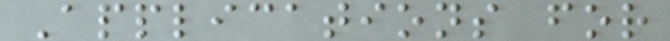Applications for
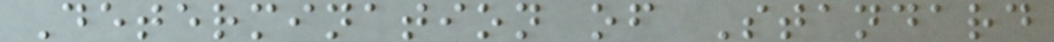Determination of Standard
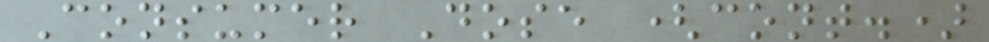Consumer Dose (cont.)
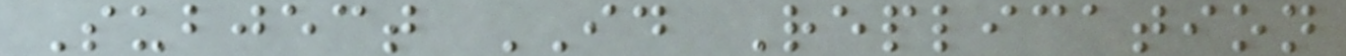Subject ID Replication
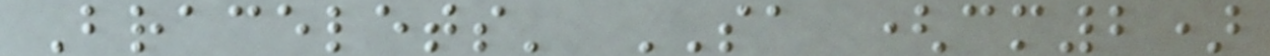Bracelets' SA (cm2)
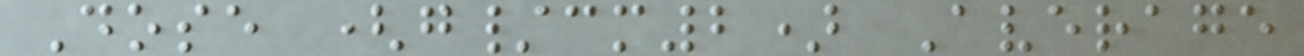Dose (g/cm2) Average
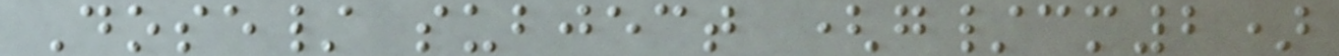Dose/ subject (g/cm2)
